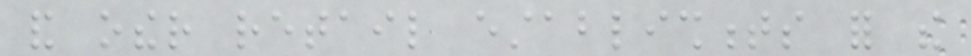and other retail establishments for the
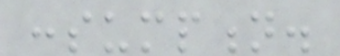consumption.
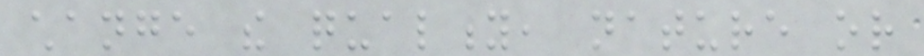change the quality, nature or
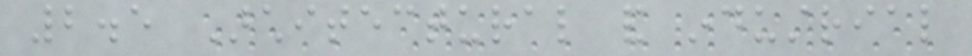2.5 Architectural and industrial
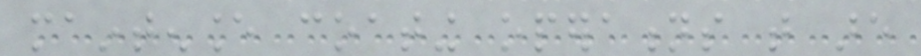maintenance coating operations that are
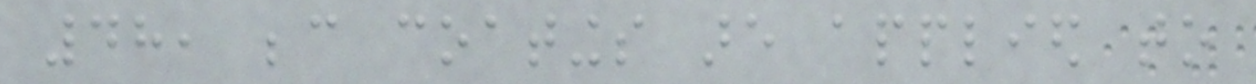48, because coatings are applied to
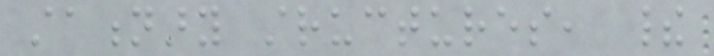stationary structures, their
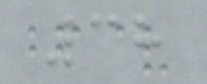38
